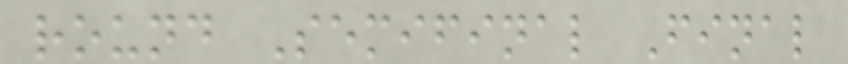round Semifinal Final
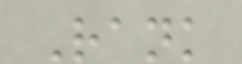Rank
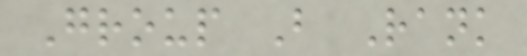Group B Rank
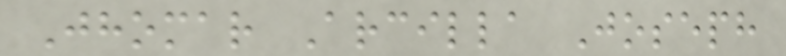Jhomar Arcilla Joseph
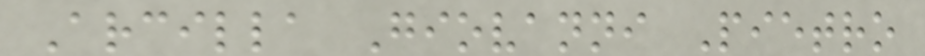Arcilla Giovanni Pietro
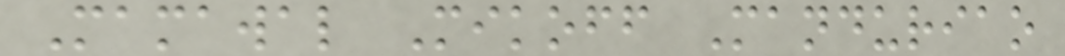Mamawal Mikoff Manduriao
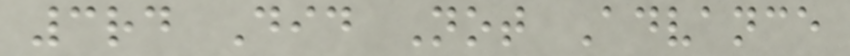3rd Did Not Advance
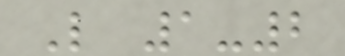L 1-2
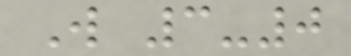W 3-0
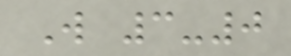W 3-0
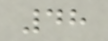48
